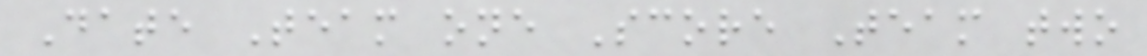Date Team one Score Team two
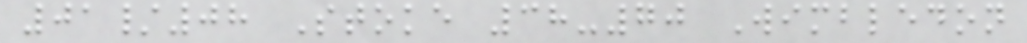01/08 Stoke 38-70 Wimbledon
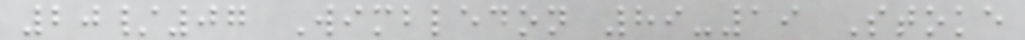20/07 Wimbledon 89-19 Stoke
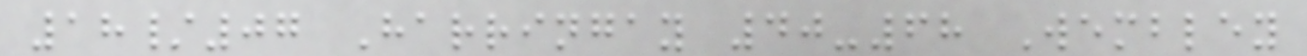18/07 Harringay 40-68 Wembley
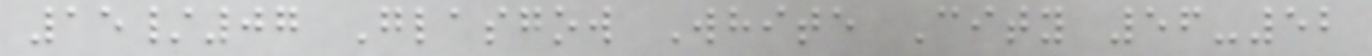15/07 Glasgow White City 56-52
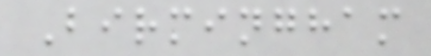Birmingham
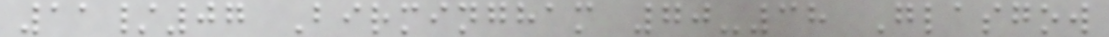11/07 Birmingham 70-38 Glasgow
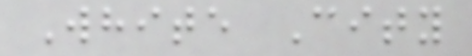White City
